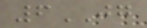6JG
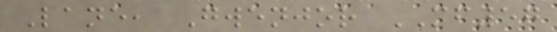Lane, Gwenjor MF57
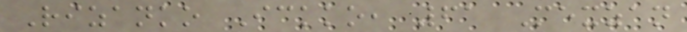Rizanko Ickko, 61 Mexzan
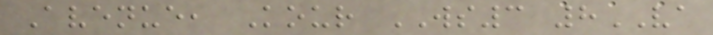Avenue, Kour WS3 8VA
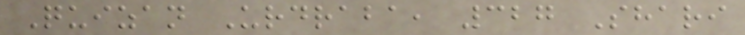Quizan Urdraba, 327 Shari
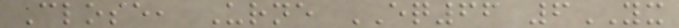Close, Urne EQ66 6YX
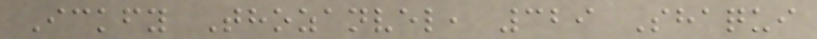Ickfy Thozanvel, 329 Shaqui
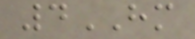4HM
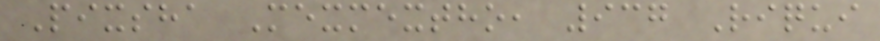Pixsha Mexmextho, 937 Riqui
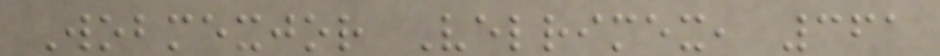Wobmexjor Velrimex, 361
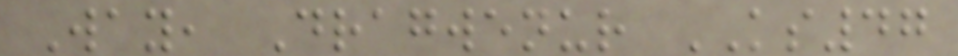Way, Dragwenur KS47
